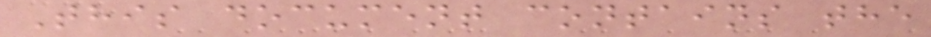This document contains the
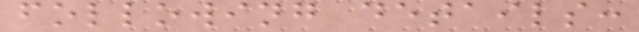following details:
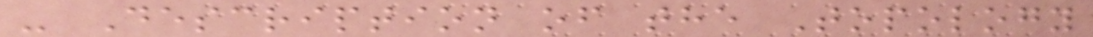- Description of the Topology
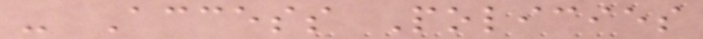- Access Policies
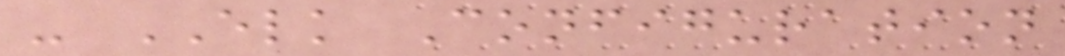- ELK Configuration
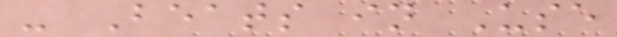- Beats in Use
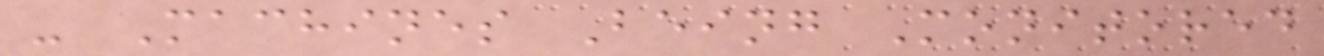- Machines Being Monitored
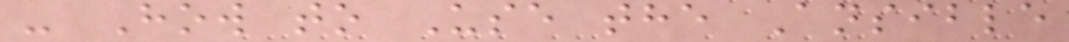- How to Use the Ansible
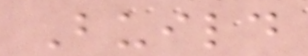Build
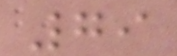79
